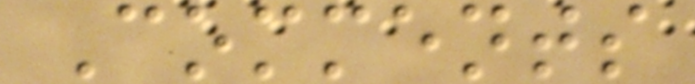Comments
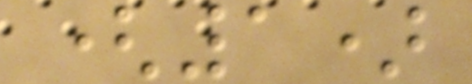(1)
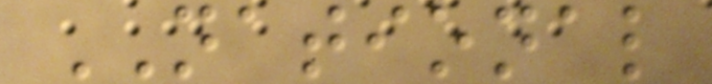NATIONAL
